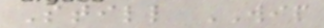Still WIP
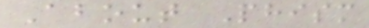About Phism
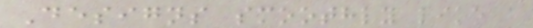Designs smoothly like a
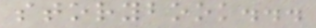storybook...
